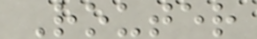Router
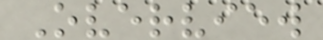Overview
